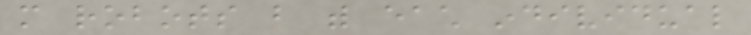more robots but with each individual
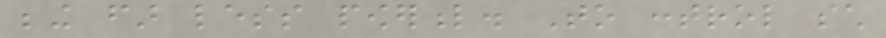being far less powerful. To control such
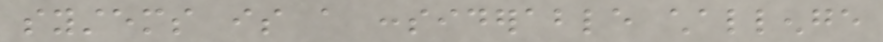systems is a considerable challenge
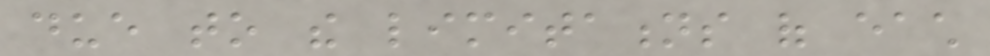due to the limitations of each
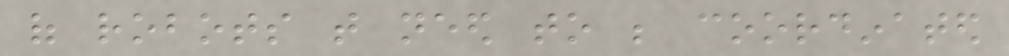of robots that need to be coordinated
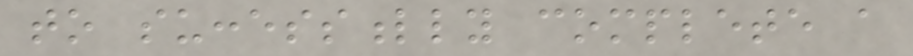to successfully complete a
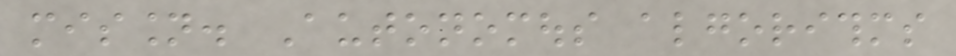mission. Autonomous algorithms
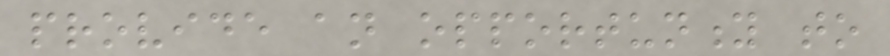provide an opportunity to
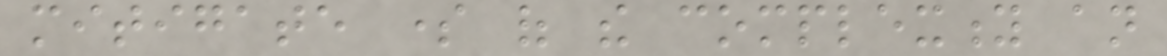mitigate some of the complexity an
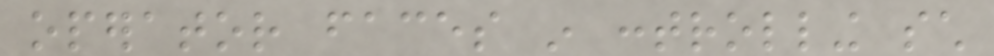operator faces in controlling such
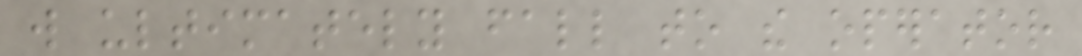will ultimately fall to the operator
